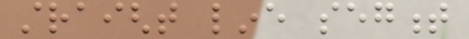straight line segment
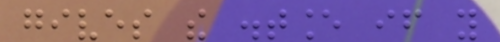gives the distance if you
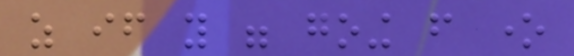as if you were going from one
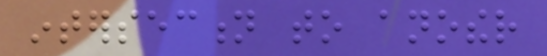intersection to another
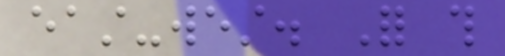east-west. For this
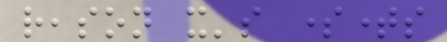reason it's sometimes
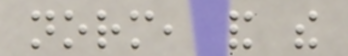norm, and the
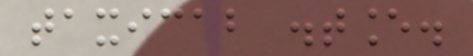taxicab distance.
